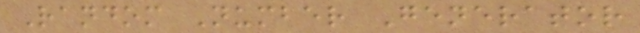Random Number Generator
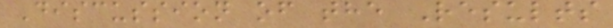Discussion of the Results
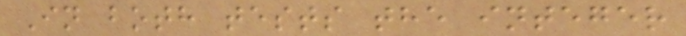In both tests the integer
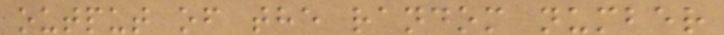output of the random number
